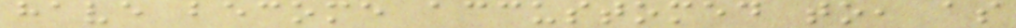have become accustomed to, as
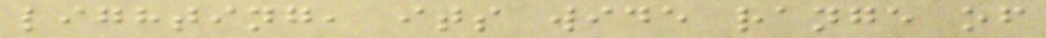lighting, its wide range of
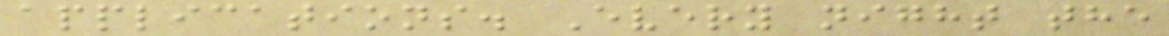applications. Every night the
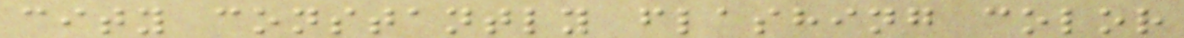city constantly flashing color
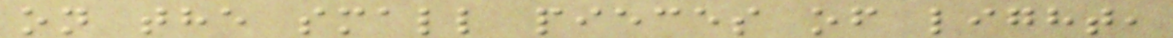on the small pieces of light,
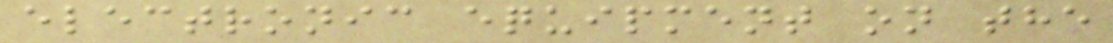electronic equipment on the
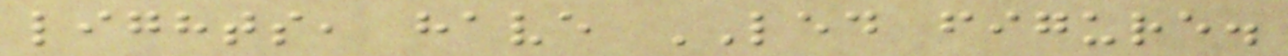lights, have LED figure.
